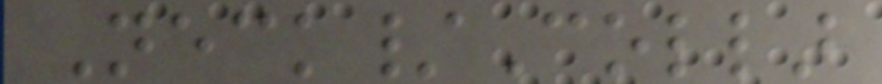Neck/Collar
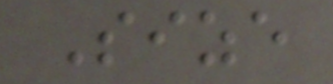Size
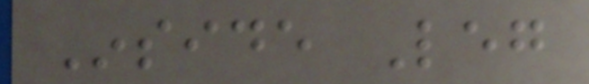Inside Leg
